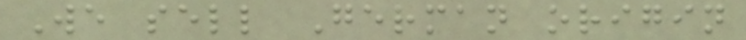We sell German origin
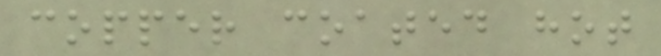copper coated hot
